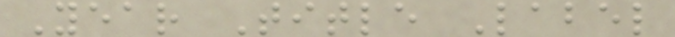Year Title Label
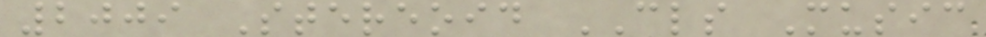2009 Stereoid CLS Music
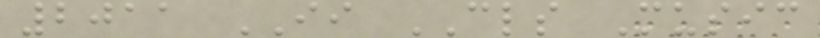2011 II CLS Music
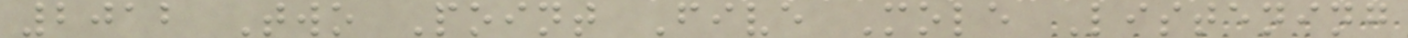2012 Two Point Five Mole Listening
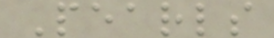Pearls
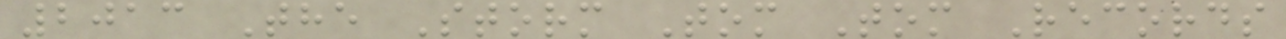2013 The Storm Tom Tom Records
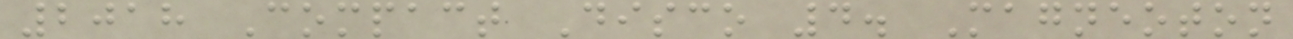2018 Compact Disco 4. Magneoton
